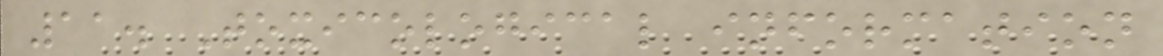11. Toxicological information
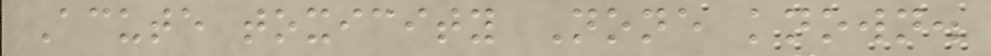Acute toxicity None known.
